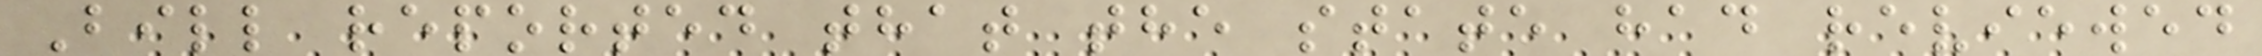Bill reported that the state had reviewed
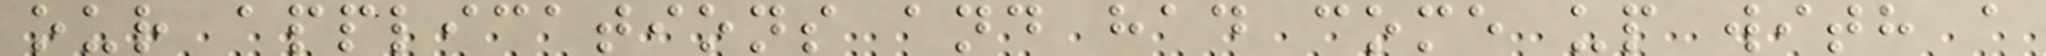our applications and had come up with a
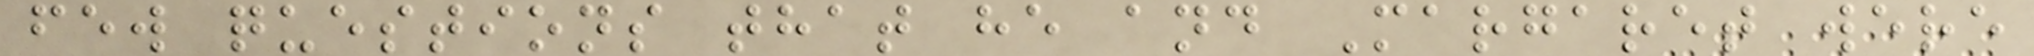few questions that he and Margaret were
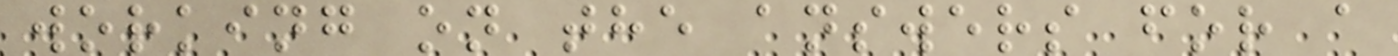working on the answers for a
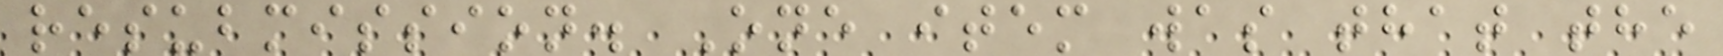resubmission. One item was that the
